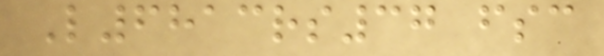L6813rs37 fsc
